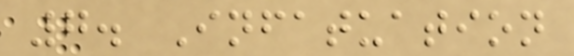7. Infatuation
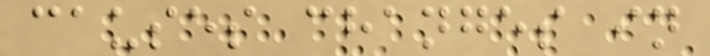causes changes in
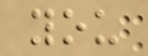you
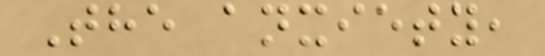The anxiety,
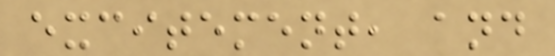excitement, and
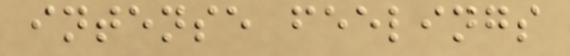intense feelings
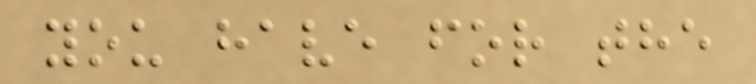you have for the
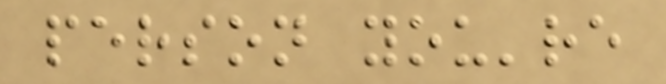person you're
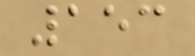153
